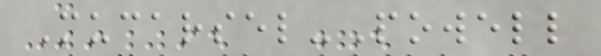Mucarsel-Powell
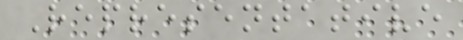Representative
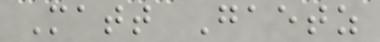Matt Gaetz
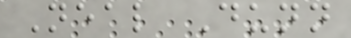Neal Dunn
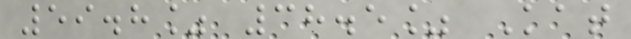59.8% 38.5% Kat
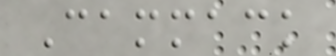Cammack
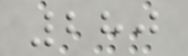280
